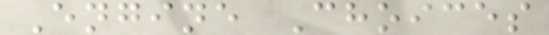Engine Choices
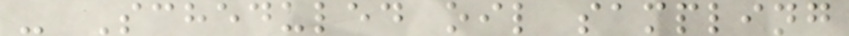- Scheduled oil sampling
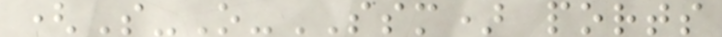(S-O-SSM) ports
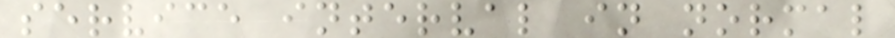service interval in normal
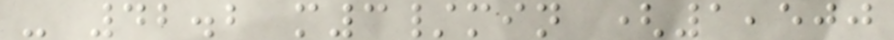- 42.2 m3/min (1,500
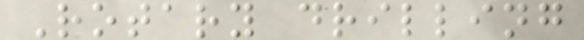Rotary drilling
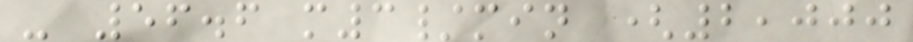- 56.6 m3/min (2,000
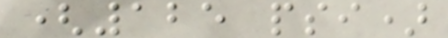(125 psi)
